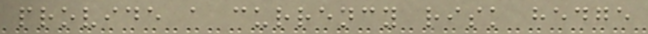provide a currency risk hedge
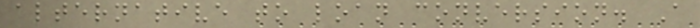alternative to loan conversion. A
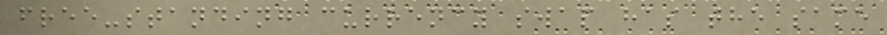free-standing currency swap has the same
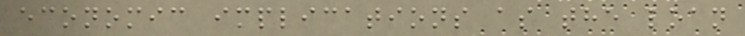economic implications as the loan
